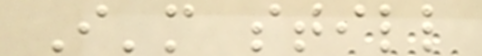I'm still
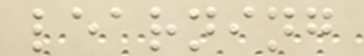learning
